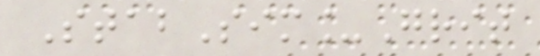StabSim_Grit
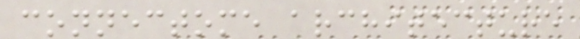connectome architecture
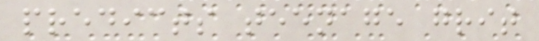predicts teenage grit
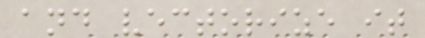and vectorize it
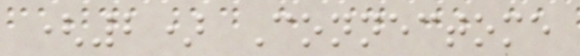(2) Connectome
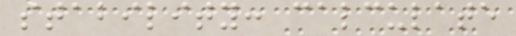stability: calculate
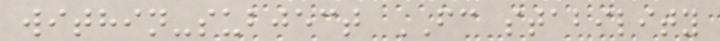within-subject FC stability
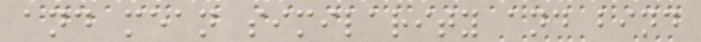and mean similarity and bind
